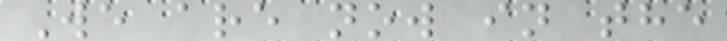We are now in the
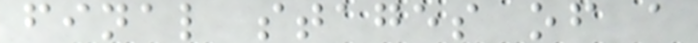final stages of a
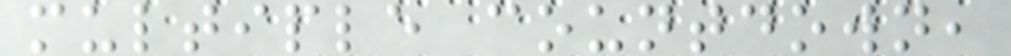multiple countdown,
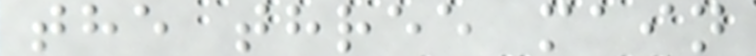the three main
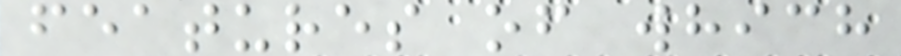features of which
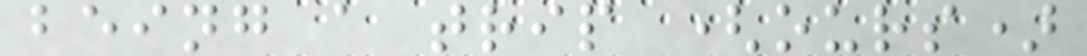being a trip (ours)
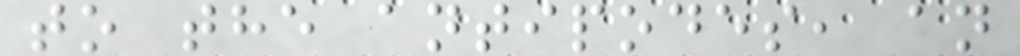to the antipodes, an
